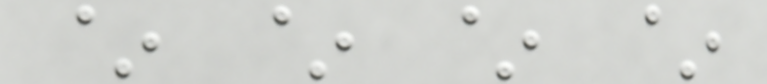~ ~ ~ ~
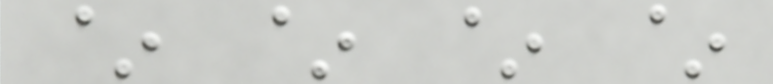~ ~ ~ ~
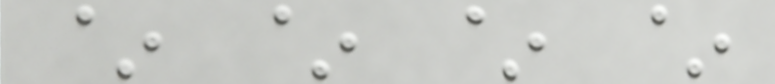~ ~ ~ ~
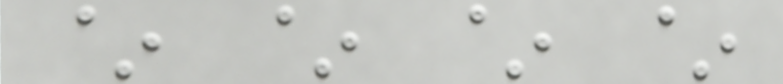~ ~ ~ ~
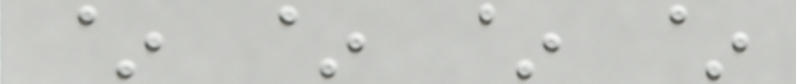~ ~ ~ ~
